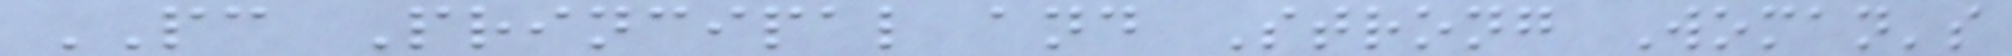PC Principal and Strong Woman's
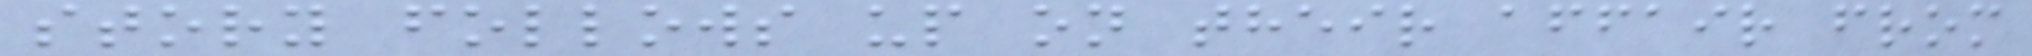story follows up on their affair from
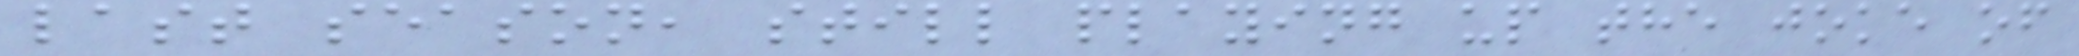last season, still playing up the joke of
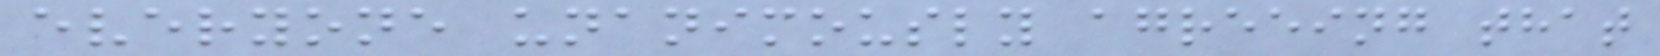everyone unanimously agreeing that
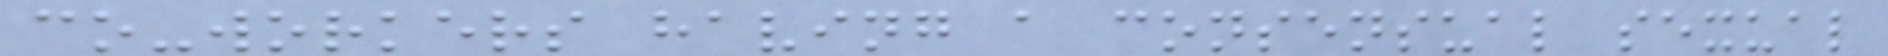co-workers having a consensual sexual
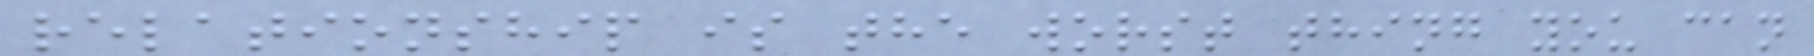relationship is the worst thing you can
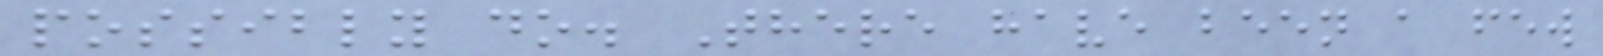possibly do. There have been a few
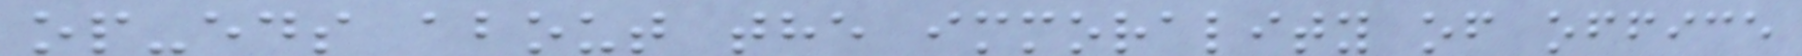op-eds about the immorality of office
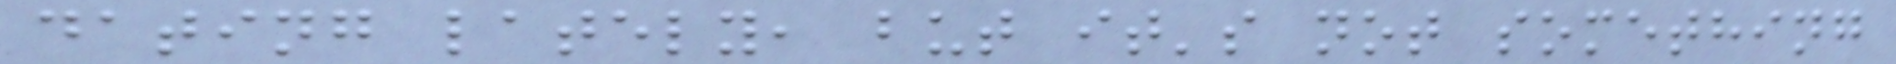dating lately, but it's not something
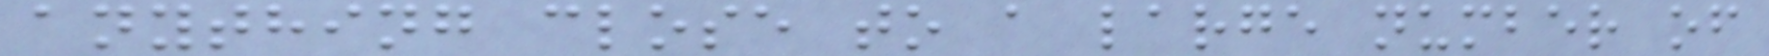anything close to a large number of
